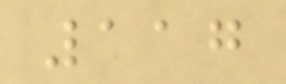117
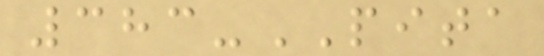383-PITA
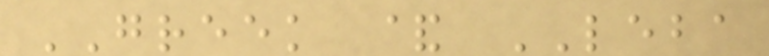GREEK & LEBA
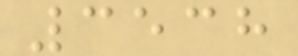3538
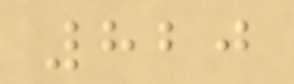820
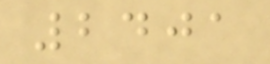2401
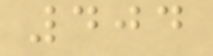404
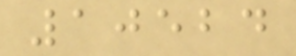10524
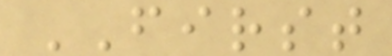FIRST
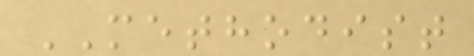METHODIST
